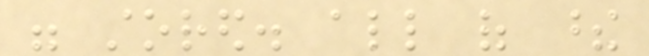were stored. all of these
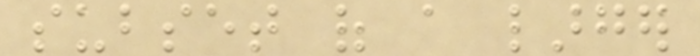subset of a larger
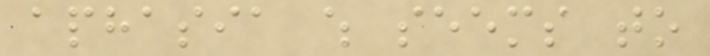aphasia which seems to
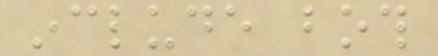include both
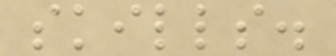skills.
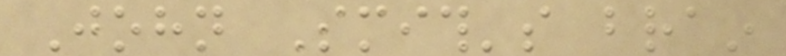John Smith's brain
